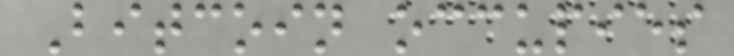Bitcoin occupies
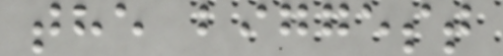the biggest
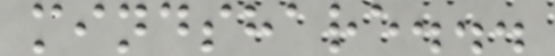mindshare...
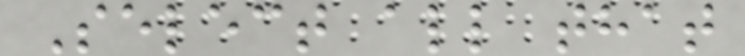Select all that
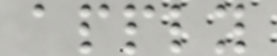apply
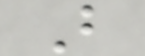B
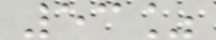53%
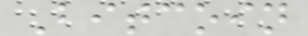Bitcoin
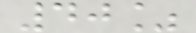40%
